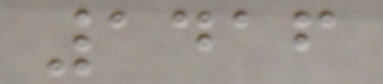1416
